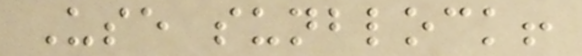Use sunblock!
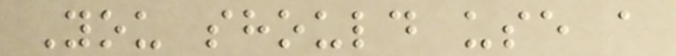You should use a
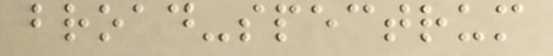broad-spectrum
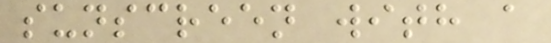sunscreen with a
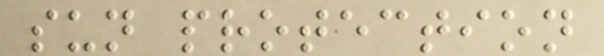sun protection
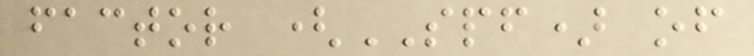factor (SPF) of
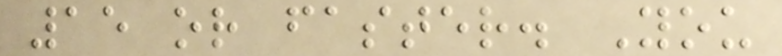15 or faster. You
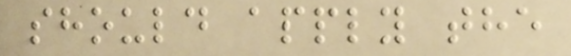should apply the
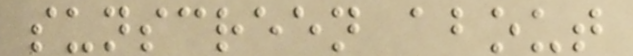sunscreen about
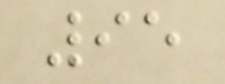95
